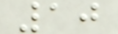10
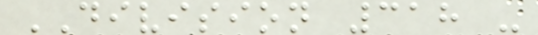DIVISION 318 -
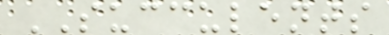SUCCULENTS
